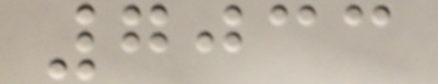7033
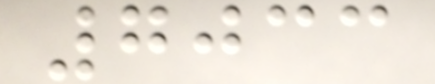7033
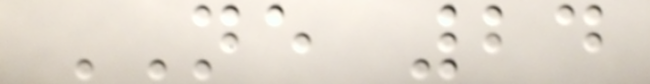NE 24
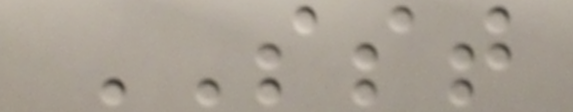SST
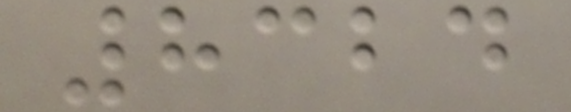8324
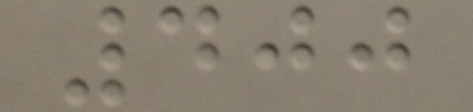400
